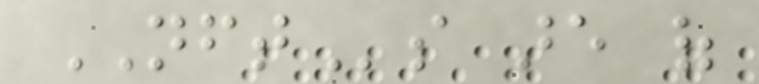NFTs are of
